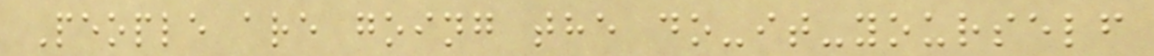People are going the do-it-yourself
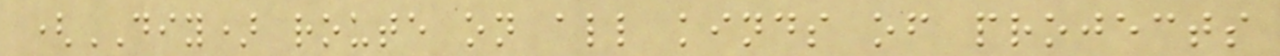(DIY) route on all kinds of projects
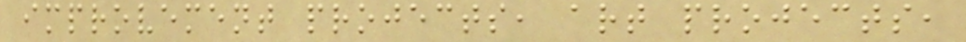improvement projects, art projects,
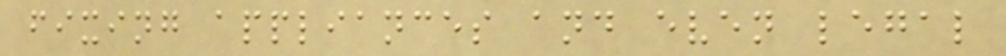fixing appliances and even legal
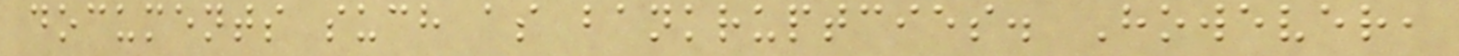documents such as bankruptcies. However,
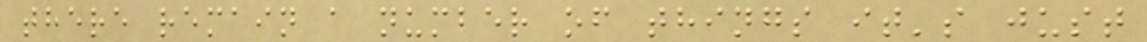there remain a number of things it's just
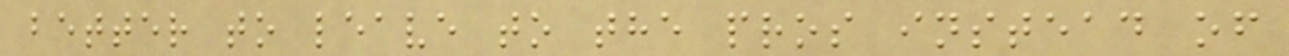better to leave to the pros instead of
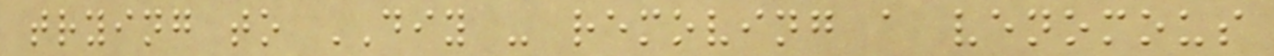trying to DIY - removing a venomous
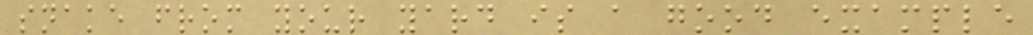snake from your yard is a good example
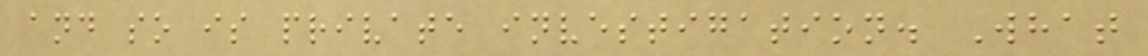and so is private investigation. What
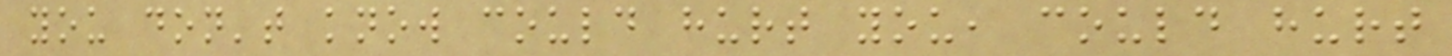you don't know could hurt you, could hurt
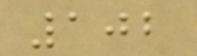102
